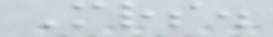Mrs.
